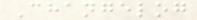Changelog
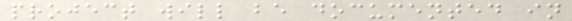project will be documented in
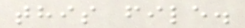this file.
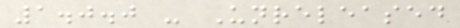1.0.0 - Unreleased
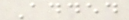Added
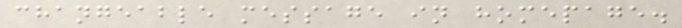changeable message in homepage.
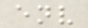env
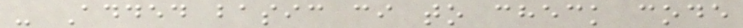- Added basic ci to check code
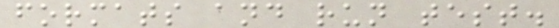formats and run test.
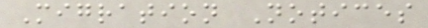Migration Notices
